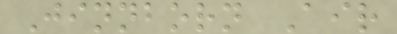Jinnborn Air
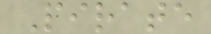Pirate
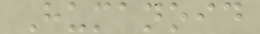Humanoid
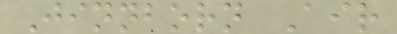Jinnborn Air
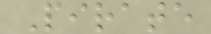Pirate
